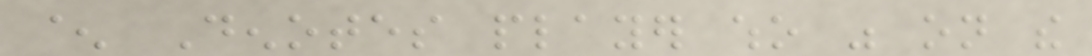^ Denotes player who was on the
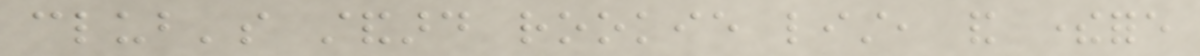club's standard rookie list, and therefore
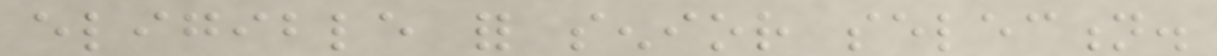eligible for senior selection.
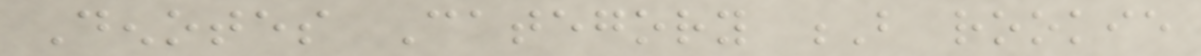Denotes Category B rookie
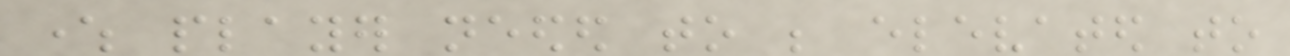where player needed to be elevated to
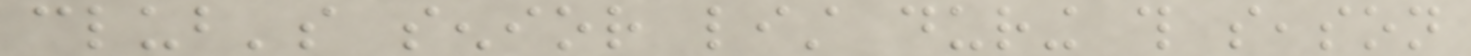club's senior list during this season
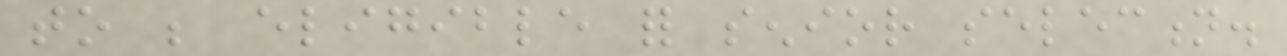to be eligible for senior selection.
